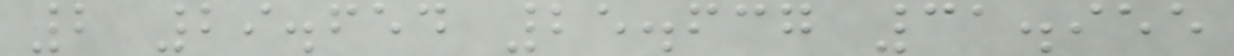2 29.654 25.637 31.955
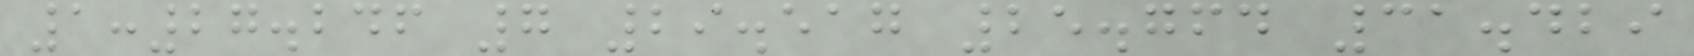1:27.246 7 29.517 25.764 31.429
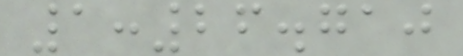1:26.710
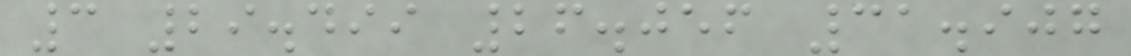3 29.499 26.056 31.907
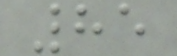85
